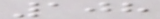108
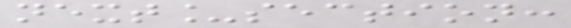next_section:
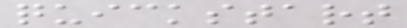quickstart
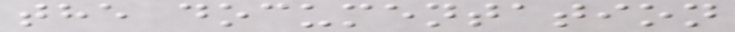the documentation
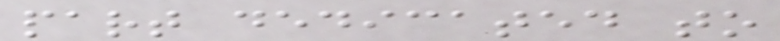part dedicated to
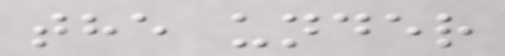the under
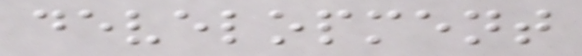development
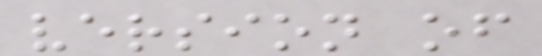version of
